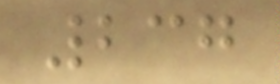237
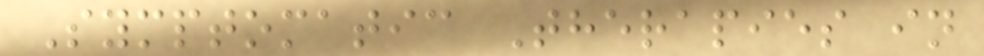Symptomatic Therapies in
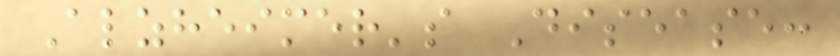Alzheimer's Disease:
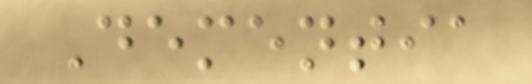Dementia
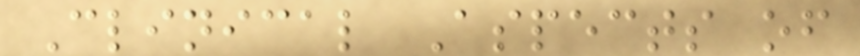Clinical Aspects of
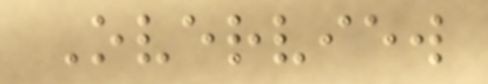Overview
